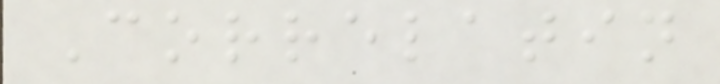Correlatin
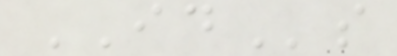IDs
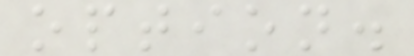option.
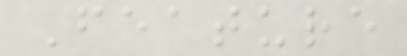Feature
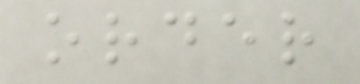order
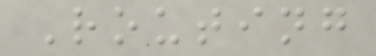Routing
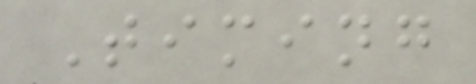Timing
